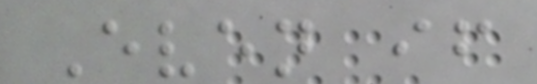Even if
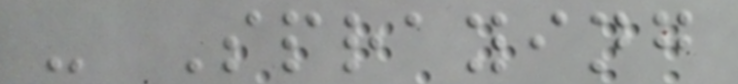- Spraying
